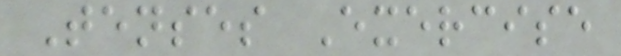Tenses Exercise
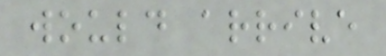would arrive
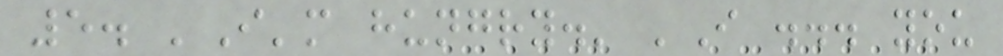5. 'I'm hungry.' 'I ... you
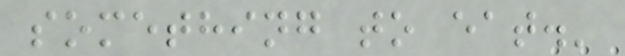something to eat.'
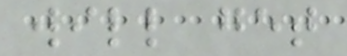will get
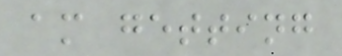am getting
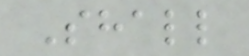Shall
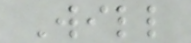Will
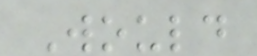Would
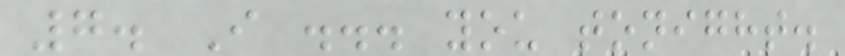7. I ... you tonight.
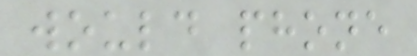would phone
